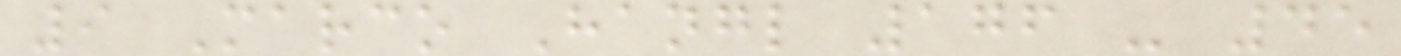9 Marco Hangl 176 - 45
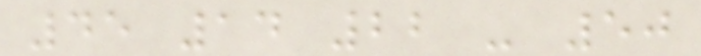45 14 22 - 50
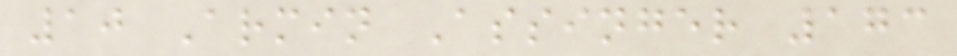10 Armin Assinger 173
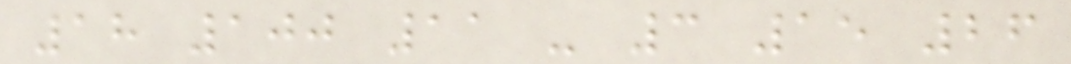18 100 11 - 3 15 26
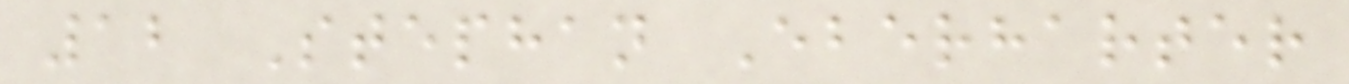12 Stephan Eberharter
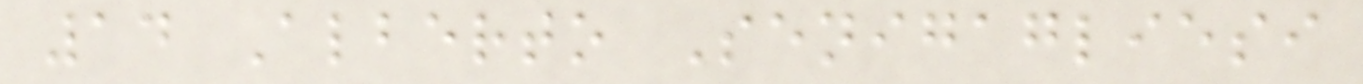14 Alberto Senigagliesi
